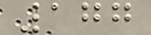177
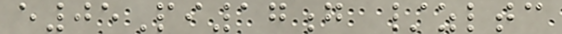e05Pi17g /zltc
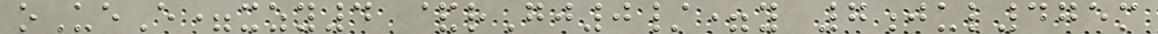oUeE=xzy4 &rGj0/=y 7jul475m
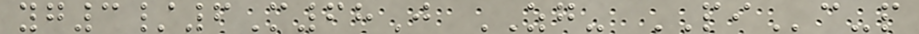yg3/6M68J ZG- PIc-p
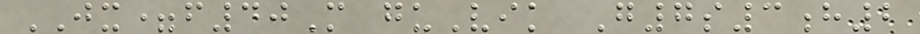JX=f40M guVik G7s3h2
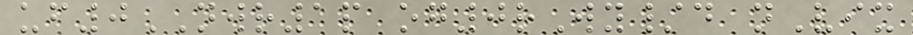uf0NWR1p og0rWy/d nVix
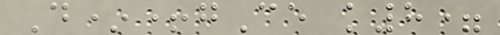D*+gCe k8=
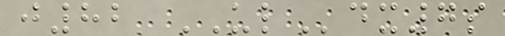j82 ULdx7s
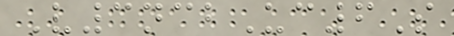V3ncbUc6S
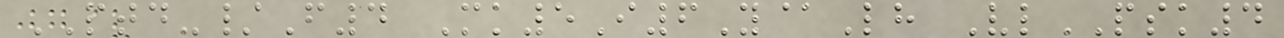PTD-/F4 Mk5I6Y@Lh VlPSK4
